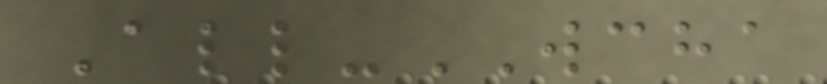All-WCHA
